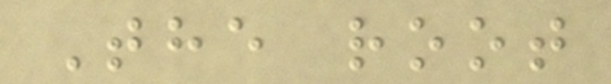The root
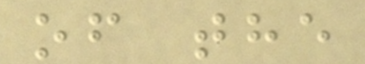of the
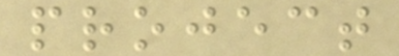project
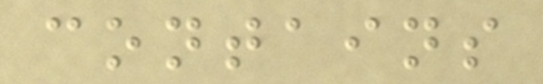contains
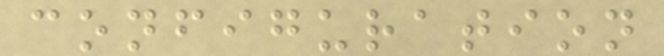configuration
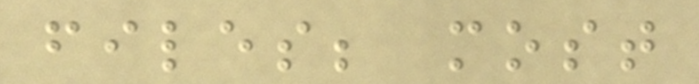files; most
